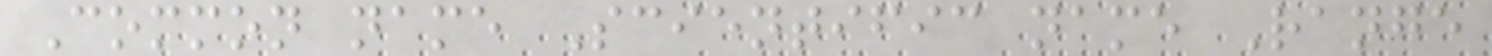Common name Scientific name Range
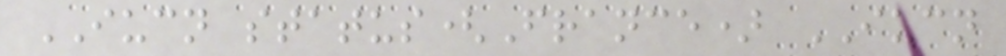IUCN status(France) IUCN
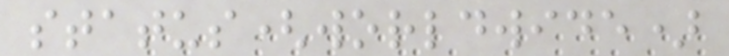status(worldwide)
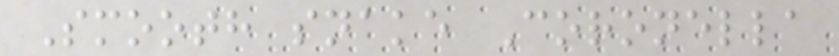Smooth snake Coronella
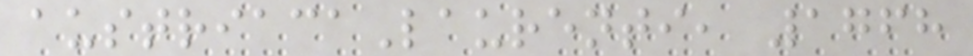austriacaLaurenti, 1768
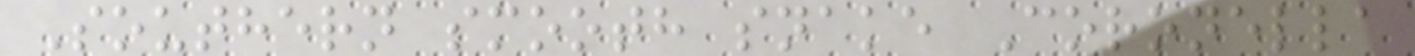Southern smooth snake Coronella
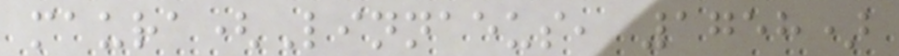maura(Linnaeus, 1758)
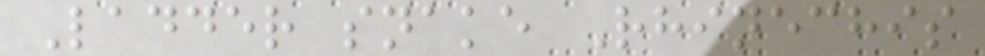Ladder snake Rhinechis
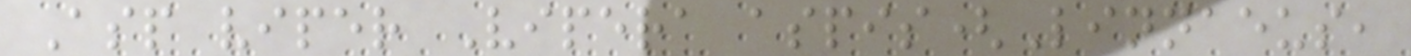Asp viper Vipera aspis(Linnaeus,
